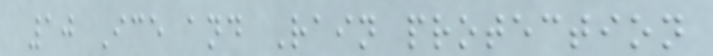10 Ice and Rain protection
